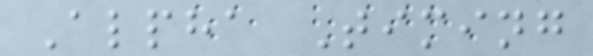Alpha Timing
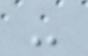-
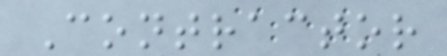Contractor
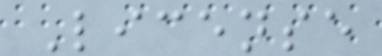License
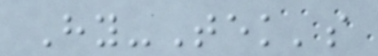Hy-Tek's
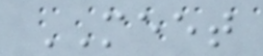MEET
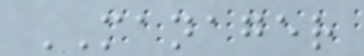MANAGER
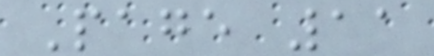Page 11
